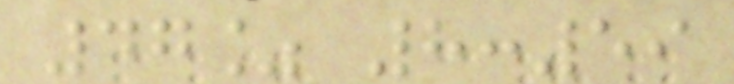47% 8:59
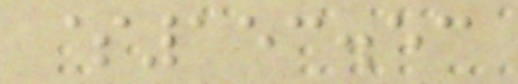$153.53
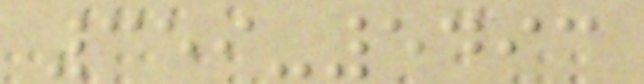359-5493
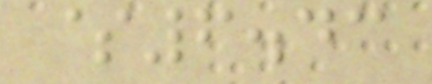$6.43
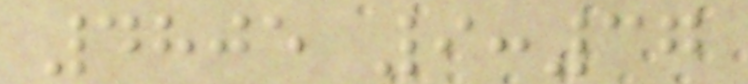4805 9:37
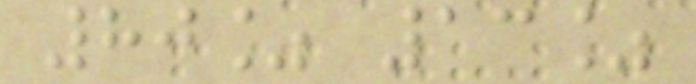80% 13%
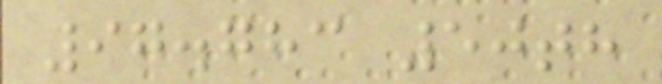97.783 50th
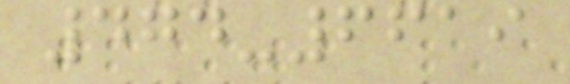474-6619
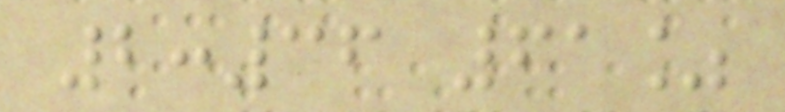2:36 61%
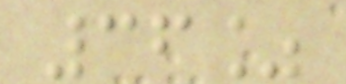36%
